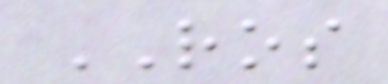ROS
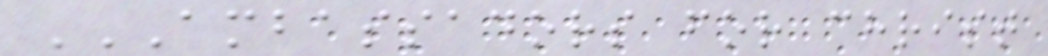AMBASSADORS FOR CHRIST
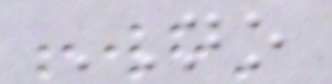NO
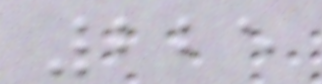225
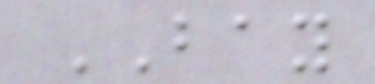BAY
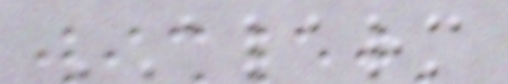ALARM
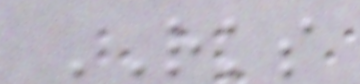RKS
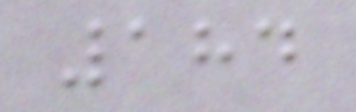184
